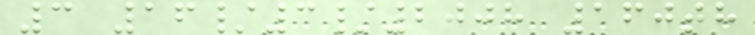3 16/3/2008 160th
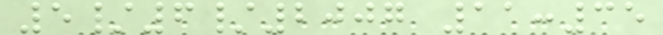5/6/2007 11:35
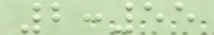2:55
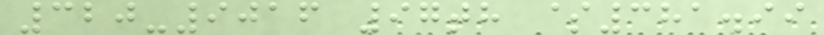320-9016 97th $381.99
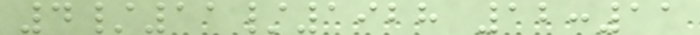4/11/1928 12:11
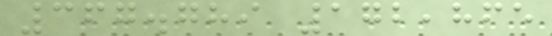367.789 172,865
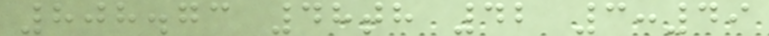808.73 48th 42 3:49
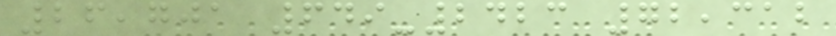26,701 649-2423 72,312
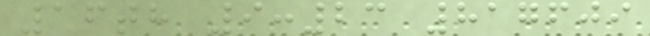16th 9:23 817609
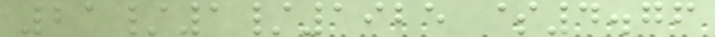21/1/1925 $4.76
